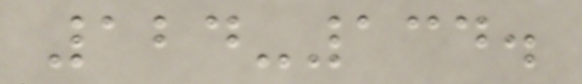124-134.
